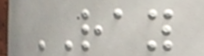RAY
